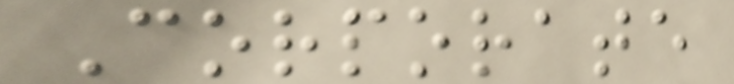Corporate
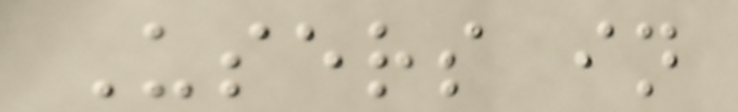Users in
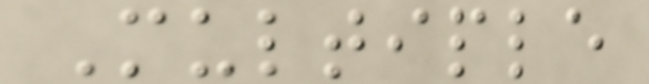Multiple
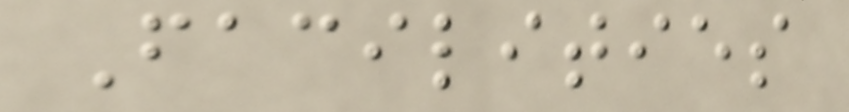Facilities
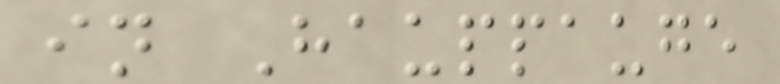in Hauppauge
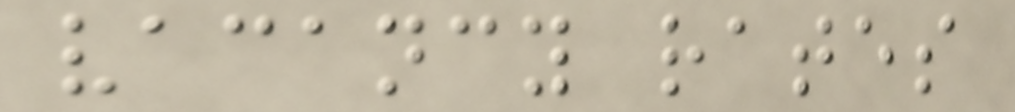vacancy rates
